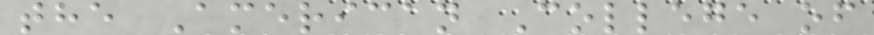the American College of
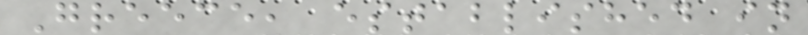Greece, established in
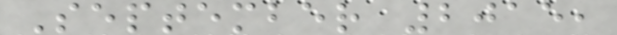September 2015,
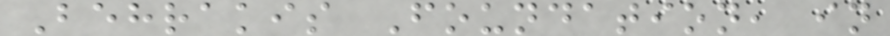Behrakis Foundation, in
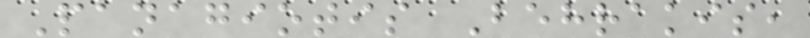Panagiotis Behrakis,
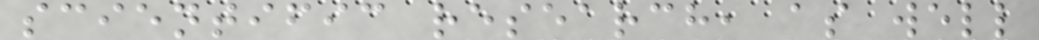scientific research, as well
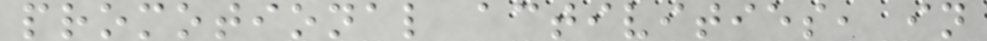promotional activities, in
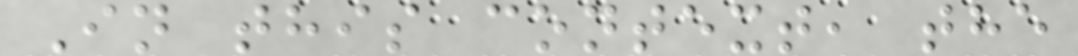In this context, the
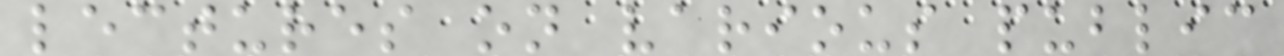lectures on various public
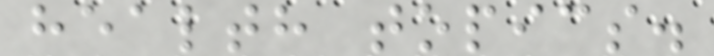health topics.
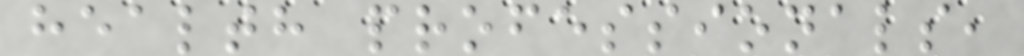health professionals,
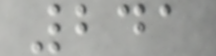241
